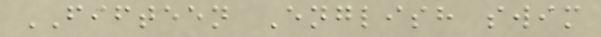FIFTEEN English swim
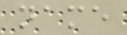name
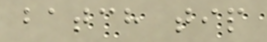batch tip
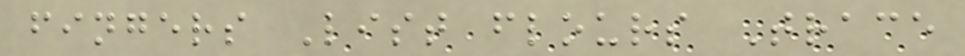fingers List flours Trace
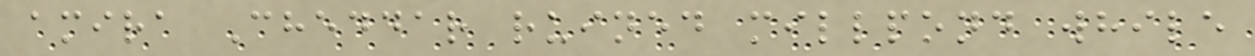amira Cheddar ruined millpond while
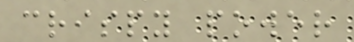crispy power
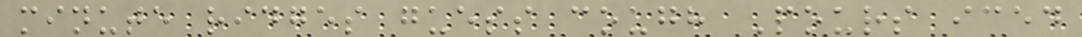minute ridges guess cough Pours iced
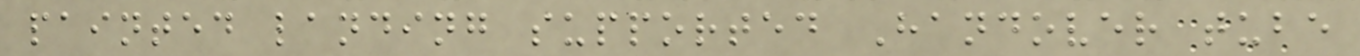painted landing supported Handover tube
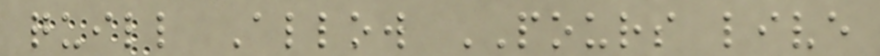quill Allow POURS live
